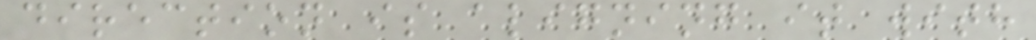direction is aligning it with
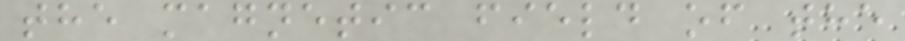the magnetic field of the
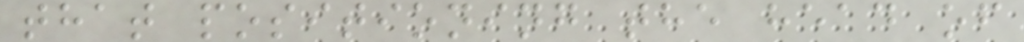that positioning the head of
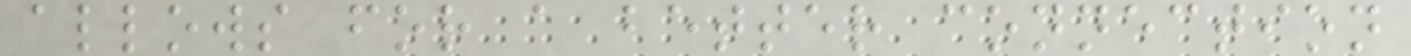allows for a better connection
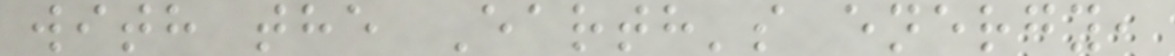with the Earth's energy,
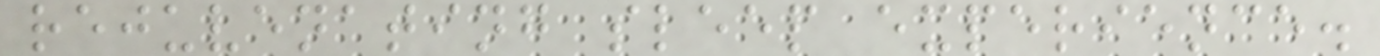rejuvenating sleep experience.
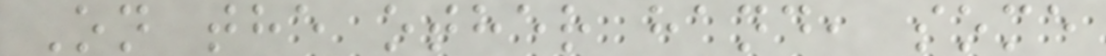On the other hand, some
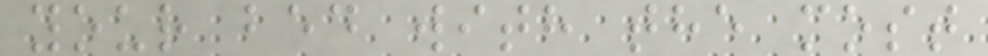your bed with the most
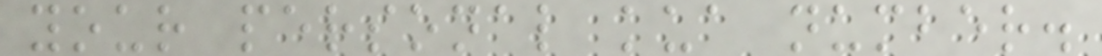your personal kua number.
